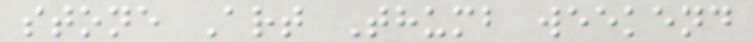stone Art Thumb weekend
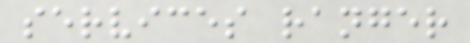services ranger
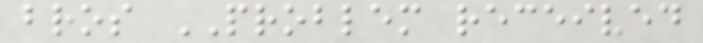bros PROBLEM received
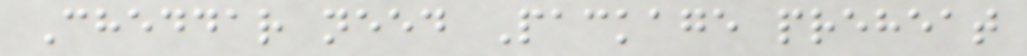Cheddar need Package preheat
